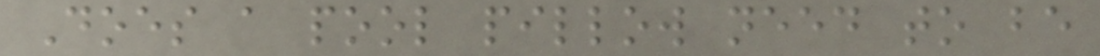Does a pool pillow need to be
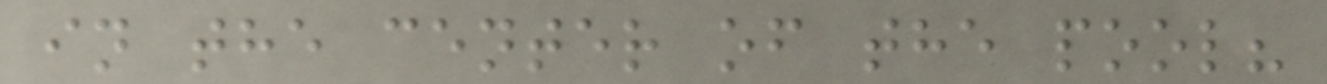in the center of the pool?
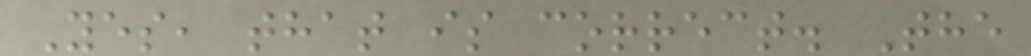Yes, that is correct. The
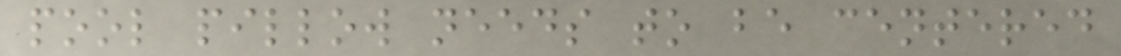pool pillow needs to be centered
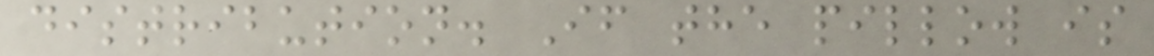distribution. If the pillow is
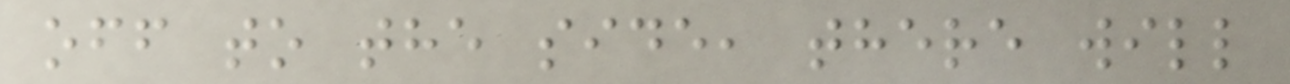off to the side, there will
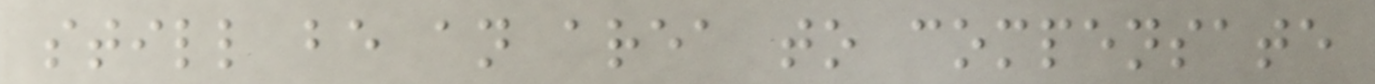still be an area to compensate
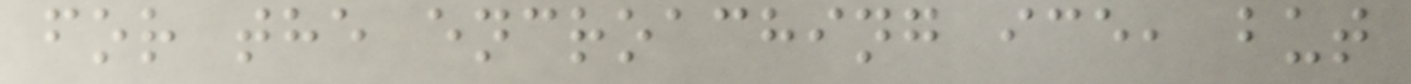for the encroaching ice, but
